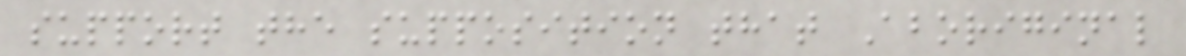support the supposition that Aboriginal
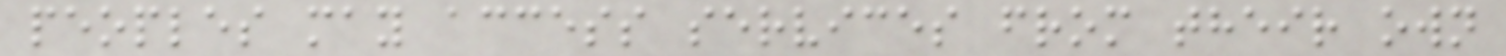peoples may access services from their own
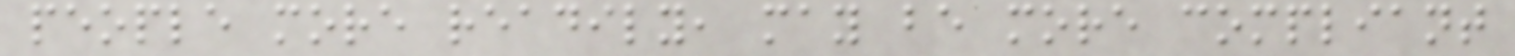people more readily, may be more compliant
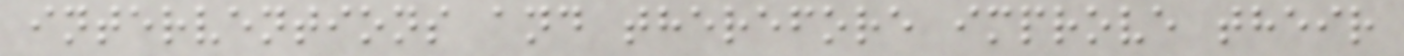interventions and therefore improve their
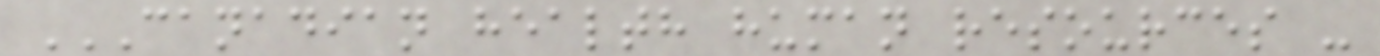CANADIAN HEALTH HUMAN RESOURCES -
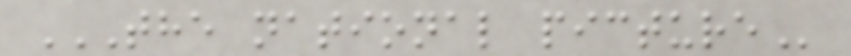THE NATIONAL PICTURE
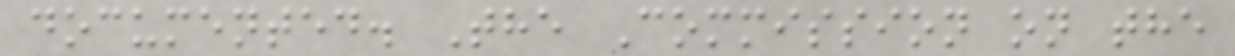documented. The Commission on the
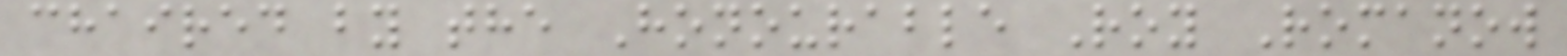chaired by the Honourable Roy Romanow
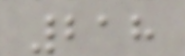218
